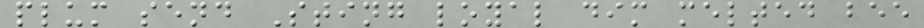plum send Sting loyal dim melted bee
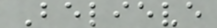Believe
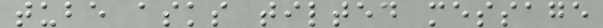tube asks tilted message
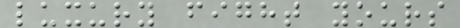luxury fight yours
